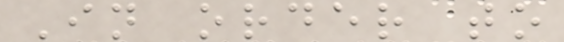In order to
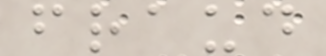fraud
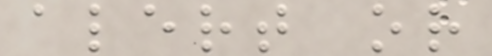alert or
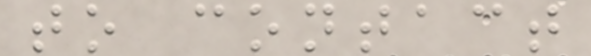to contact
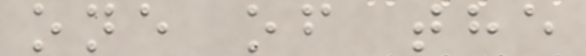one of the
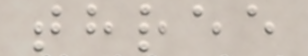three
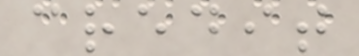credit
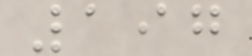197
